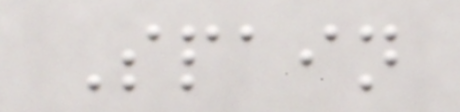Spain
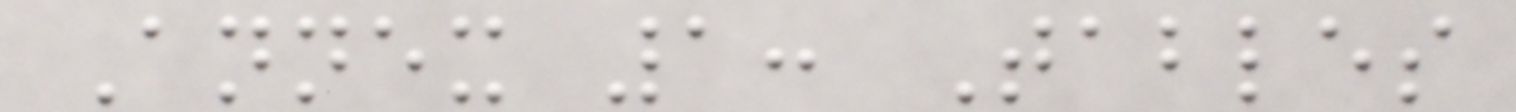Annex 1: Tables
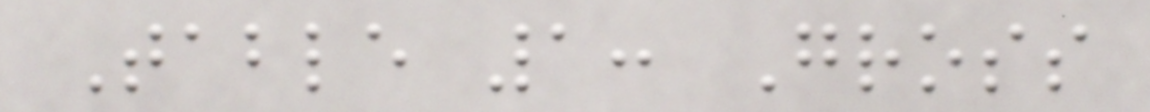Table 1: Gross
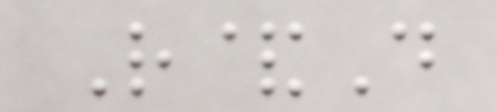R&D
